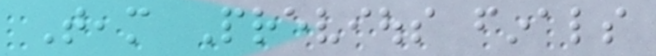Team Previous finals
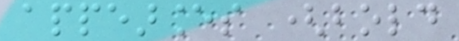appearances (bold
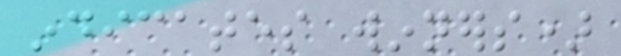indicates winners)
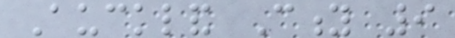Auckland City 9
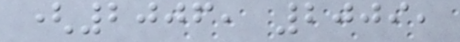(2006, 2009,
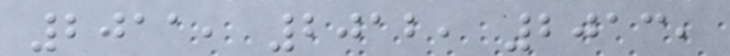2011, 2012, 2013,
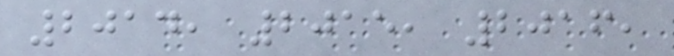2014, 2015, 2016,
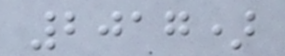2017)
